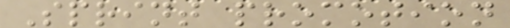Sprint promotion
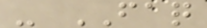- FAQ
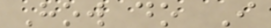How do I
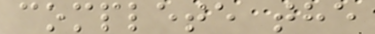complete the
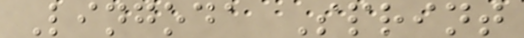Lingoda Sprint
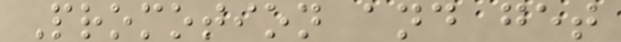Promotion and get
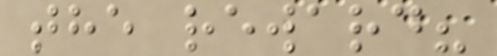the reward?
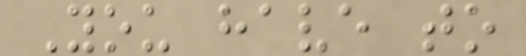You have to
